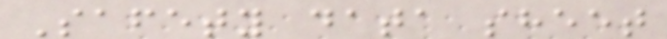Safety data sheet
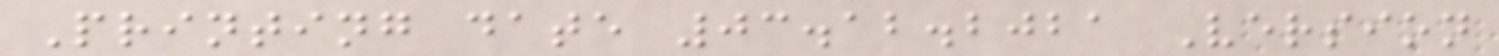Printing date 03.12.2021 Version
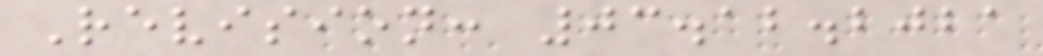Revision: 03.12.2021
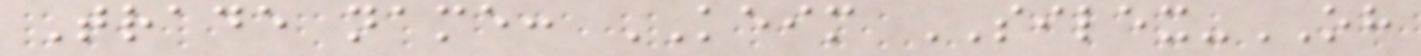Trade name: KEIM SILEX-OH
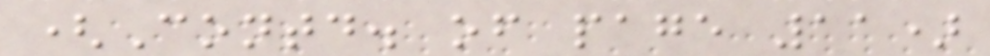(Contd. of page 11)
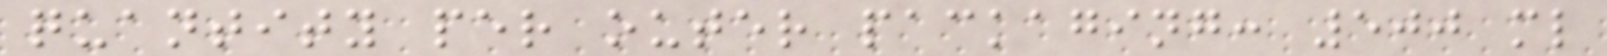quantity per outer packaging: 500 ml
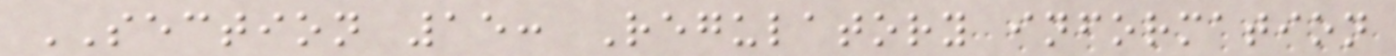SECTION 15: Regulatory information
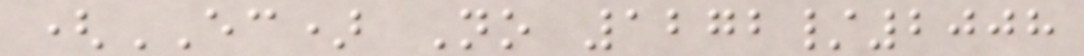(EC) No 1272/2008
